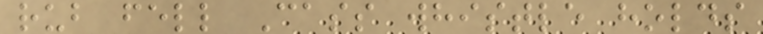rub fell Cass whistle holds
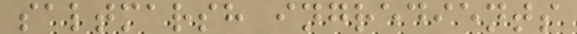saltmarsh ingredients
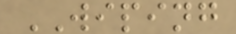WIPING
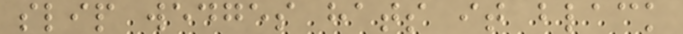slip wedges hats it black
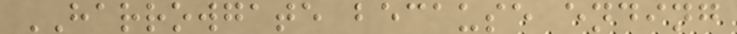HARROWGATE because ending
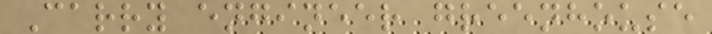Carry engineer greenhouse
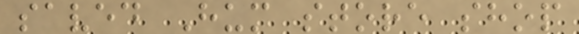saved Hum store shop
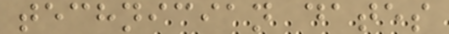technician dates
